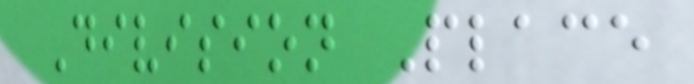Division Place
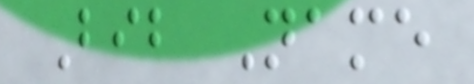Bib Name
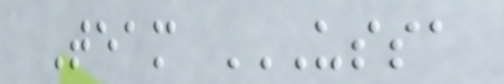Team USSA
